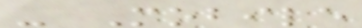- Mobile
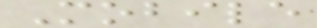Mobile
